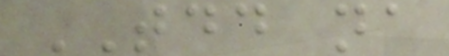TDD na
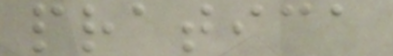pratica
